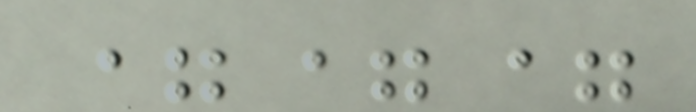===
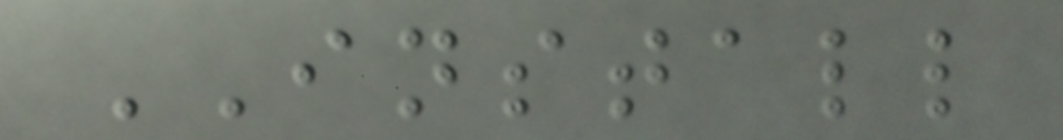INSTALL
